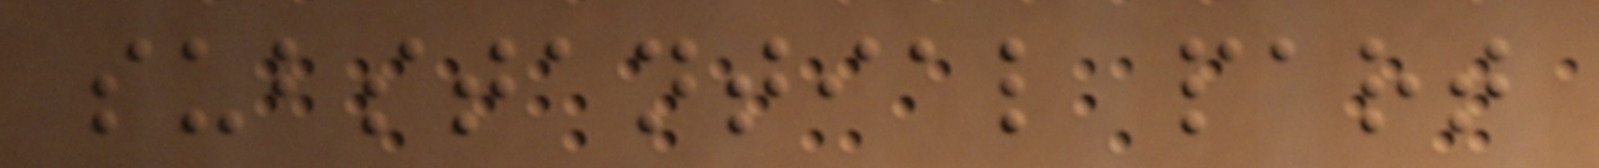substantial part
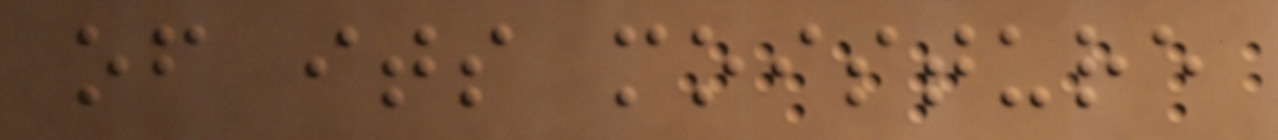of its moisture
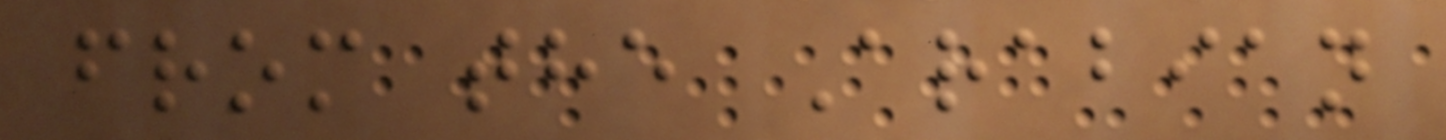from the Arabian
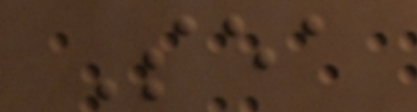Sea
